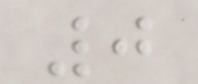0
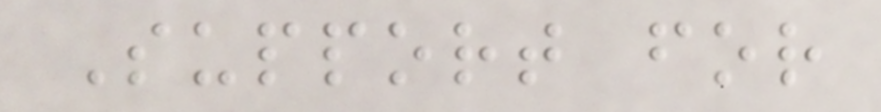Support for
